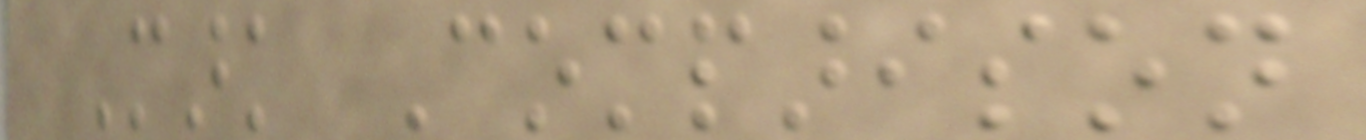Mark Comparison
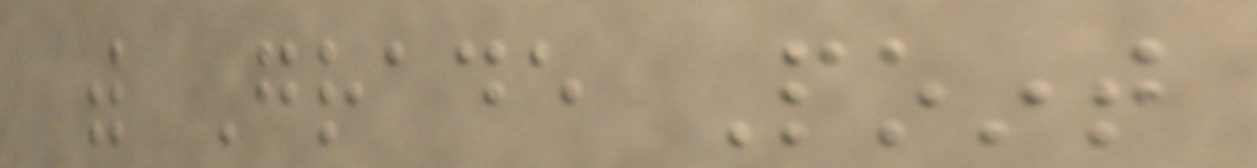with Grade Point
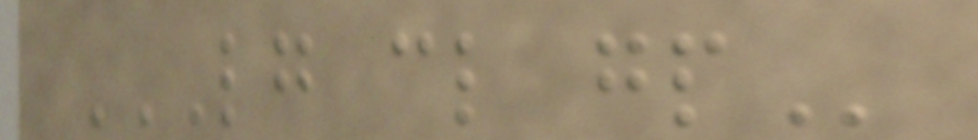LG CL GP
